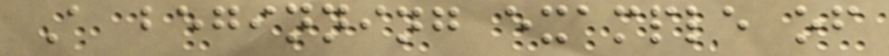A beginning example of
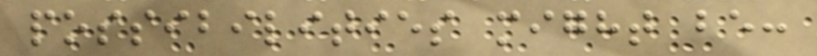possibilities might be:
